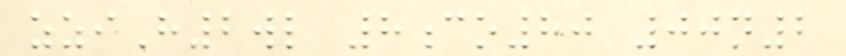zziH2wl 8co80 00n2
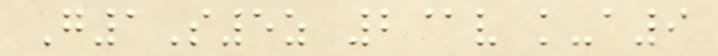G1S5z 2@v k-a9
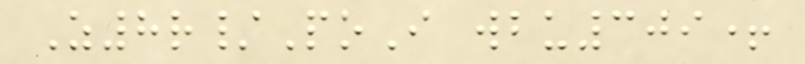Z8r/PoI wbu309+
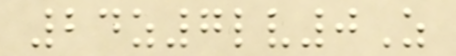24z7lv0Z
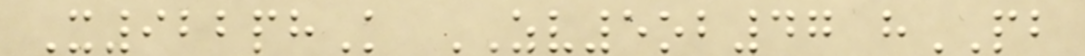X922phK ZV5ob47 hPB
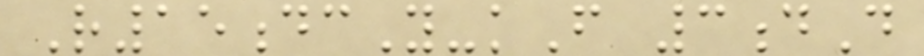R15dcY-kF 3dD
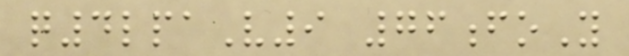q4lpaV9 76foY
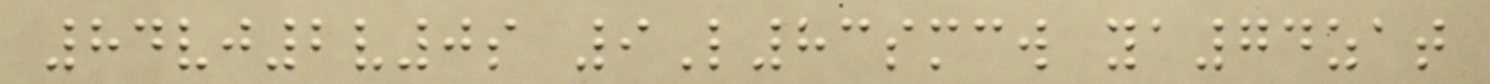84vj2v0s 9L83smcw ya74zat
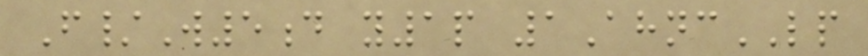F/W5d y1p 1AhncLP
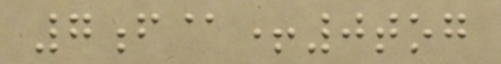7f@+0tog
